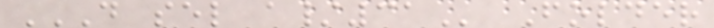D SEL A/31 Folder
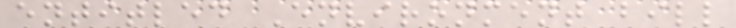entitled Environment bill
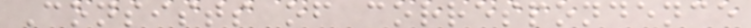Consists of correspondence
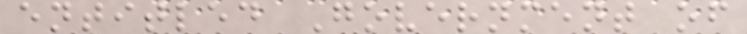entitled Government of
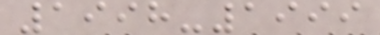1998-1999
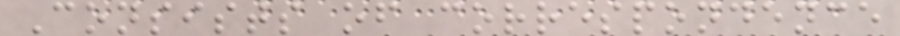Consists of correspondence
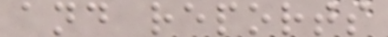and reports
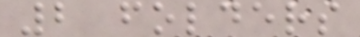2 folders
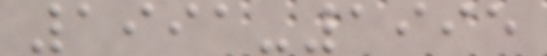1991-1995
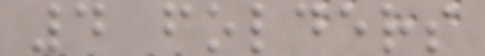4 folders
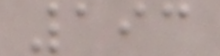193
